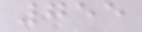755
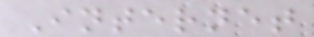Internet
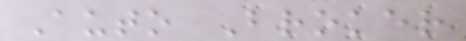Auto Broker
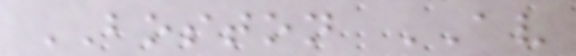BOSTON AV
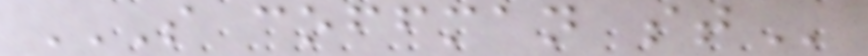S COFFMAN ST
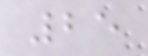25
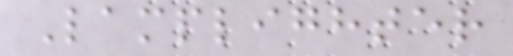Lamplighter
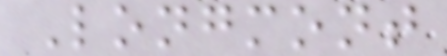Longmont
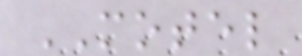MOTEL
